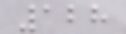128
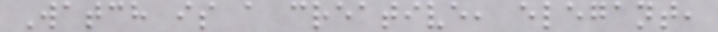Watch is a creative, elegant,
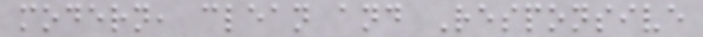modern, clean and Responsive
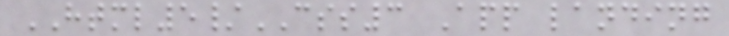HTML5/CSS3 App landing
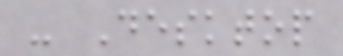- Desktop
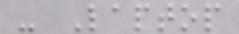- Laptop
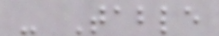- Table
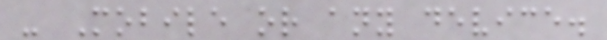- Mobile or any device.
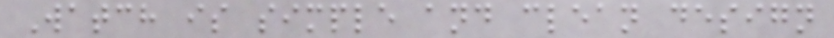Watch is simple and clean design
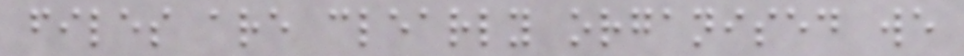files are clearly organised we
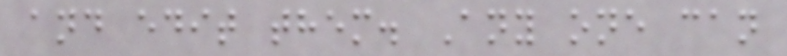and edit them. Any one can
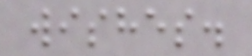wishes.
